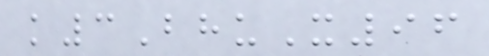k3BhuX96
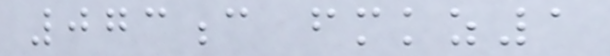073c fmkz1
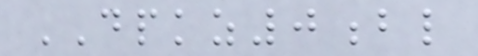DPKZ0bl
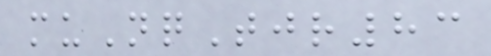muNqTjr83
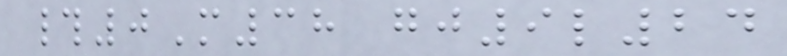#0M38 gj9l24
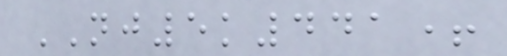NJ5k441+
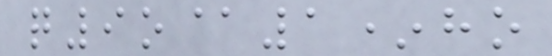q9o@1*ho
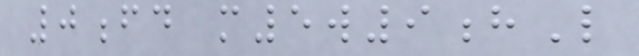0fd m5w9hL
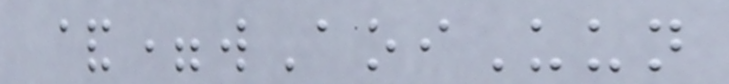&=wAoiUun
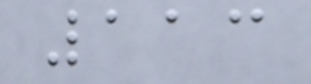113
